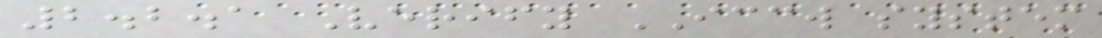2.2.1 Verify ICCW system
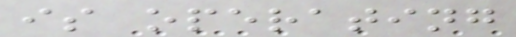is operating
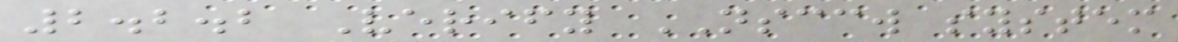2.2.2 Verify NSCCW system
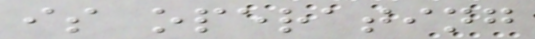is operating
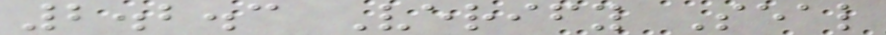2.2.3 Verify Seal
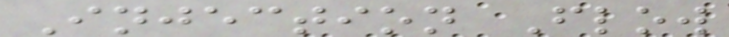Injection Flow
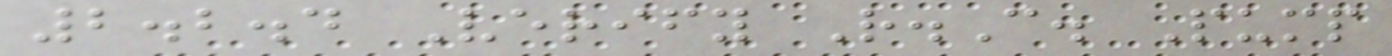2.2.4 Verify R.C. Pump
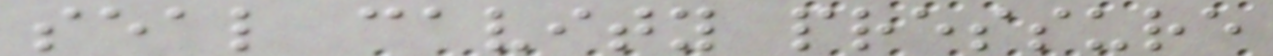seal cavity pressure
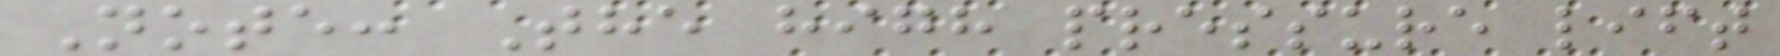Note: The high pressure lift
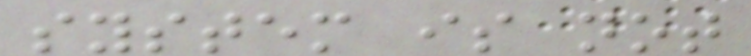system is not
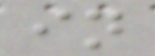in
